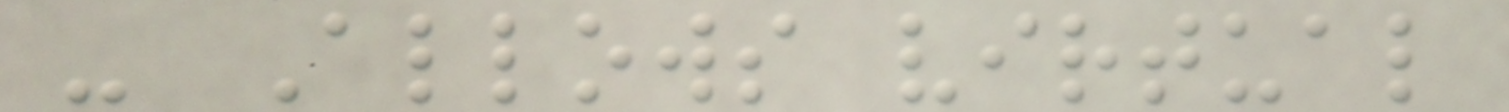- Allows virtual
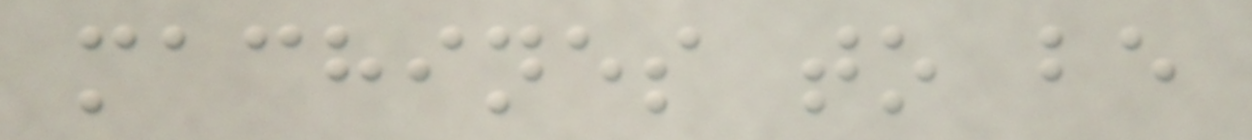machines to be
